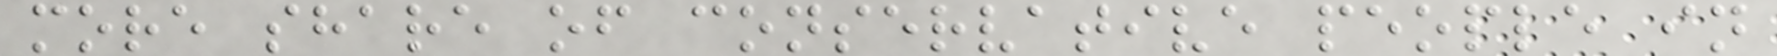more share of conservative people in
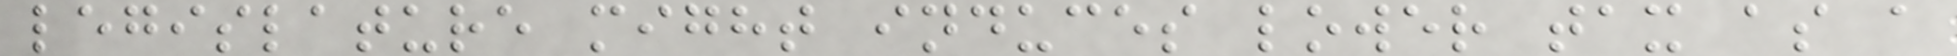legislature might induces lower tax as a
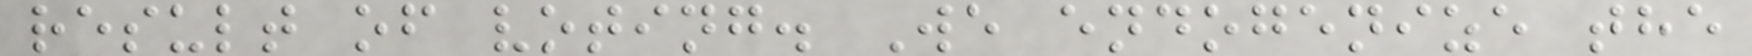result of voting. We endogenize the
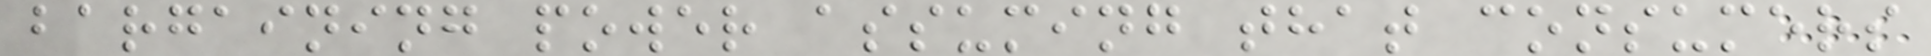bargaining power assuming that consumers
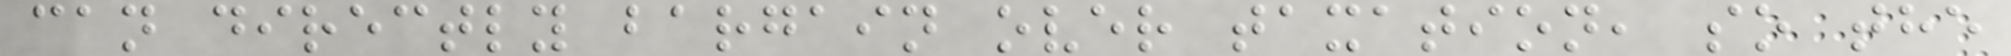can directly bargain over taxation, so the
